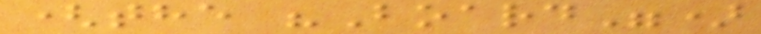(the "Board")
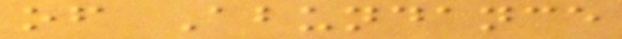of Abundance
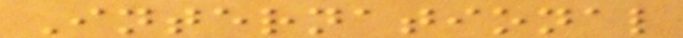International
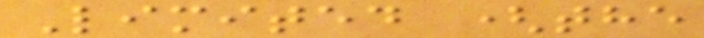Limited (the
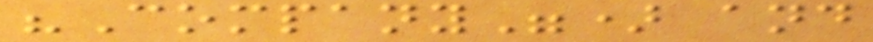"Company") and
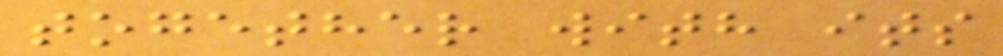together with its
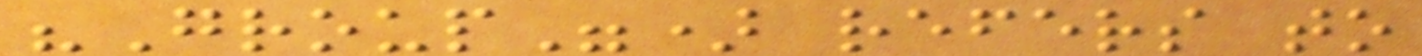"Group") refers to
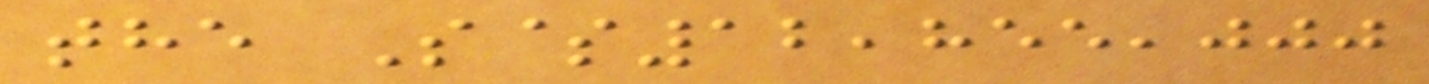the S$12,855,000
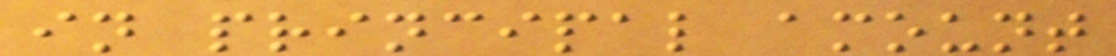in principal amount
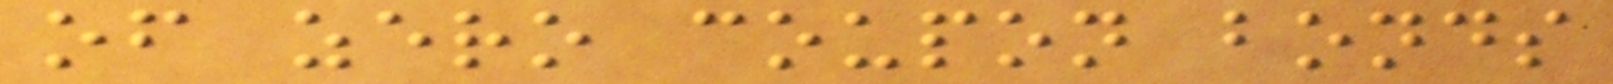of zero coupon bonds
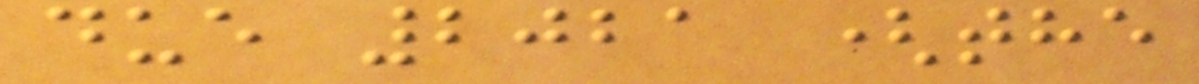due 2021 (the
